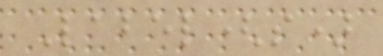Label(s)
